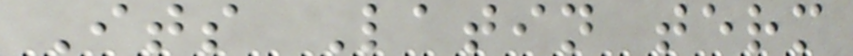Its Latin term
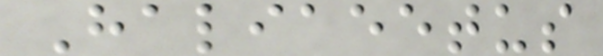Haliaeetus
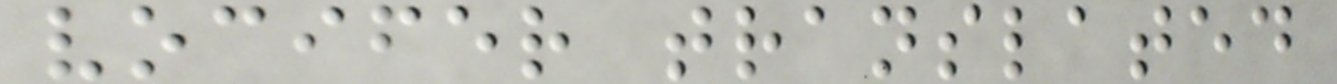vocifer translated
